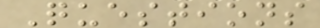Questions
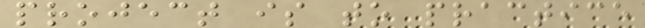project is to practice
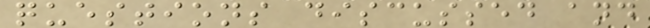questions discussed and
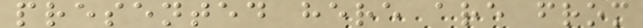presented here are from
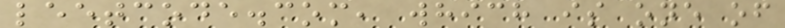leetcode.com, which is one of
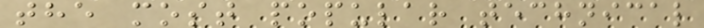the most popular technical
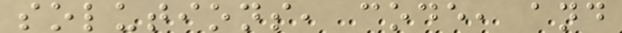solutions, code, and
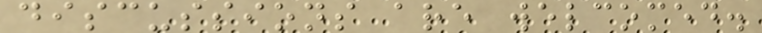discussions are welcomed.
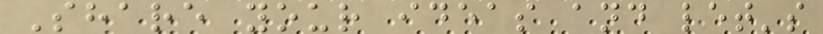Share your ideas and let's
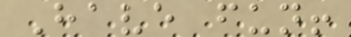Have fun!
